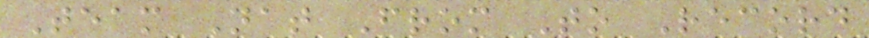Team Nat From To Record
